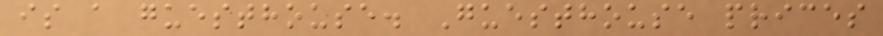is a guesthouse. Guesthouse prices
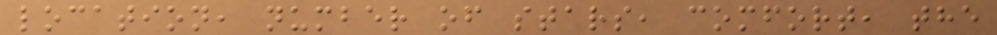location, number of stars, comfort, the
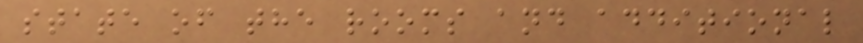state of the rooms and additional
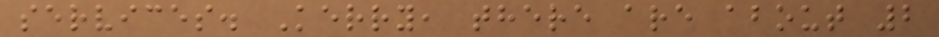services. Kerry, there are about 2
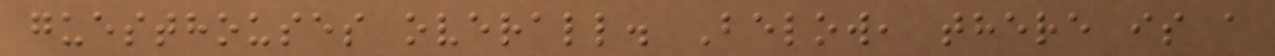guesthouses overall. Below, there is a
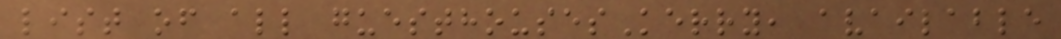list of all guesthousesKerry, available
